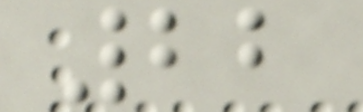22
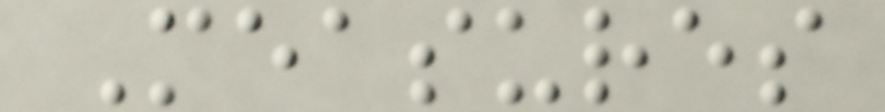Measures
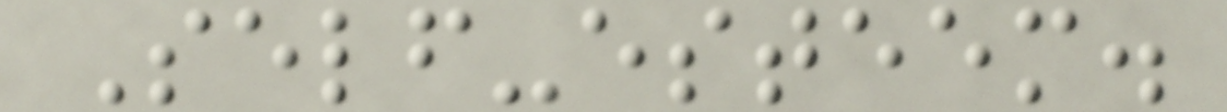Self-esteem.
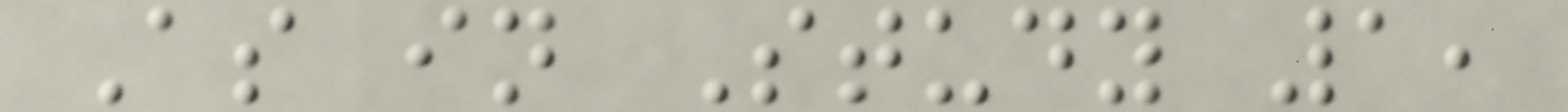As in Study 1,
